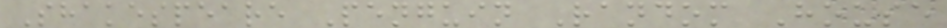Shakespeare Penguin Random House
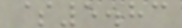$5.83
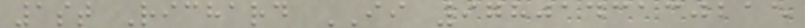1st Richard II 9780143130215
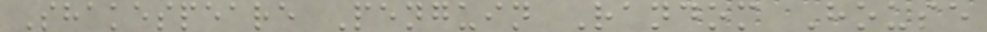Shakespeare Penguin Random House
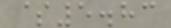$5.83
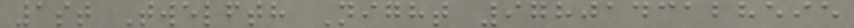1st Twelfth Night 9780143128595
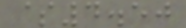$4.50
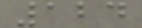124
